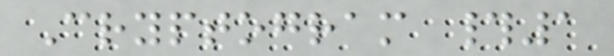Cryptogram #1
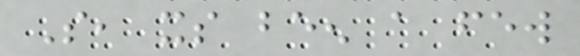So, its been a few
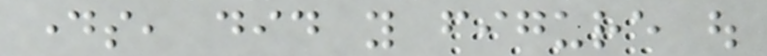days, did you figure out
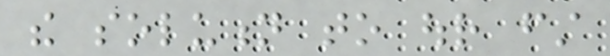the solution to our first
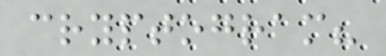cryptogram?
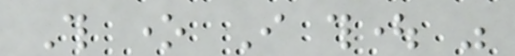This one I thought was
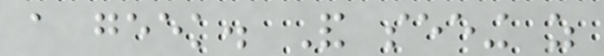a geek. And seeing as
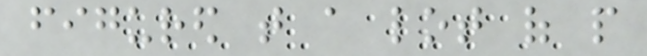figured that a lot of people
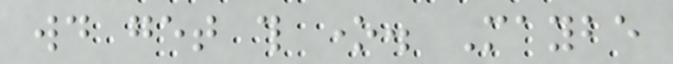would get this one. Maybe
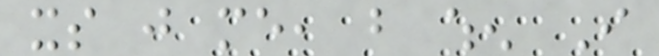its just me, but when I
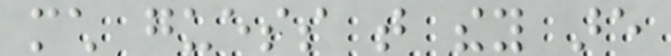much guess that they are
